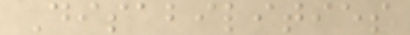Disabilities
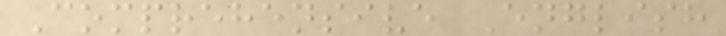Comprehensive English
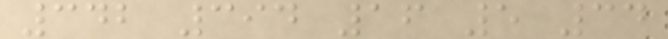342 394 16 5 34
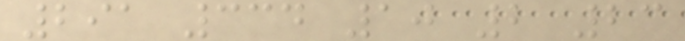291 334 10 2 23
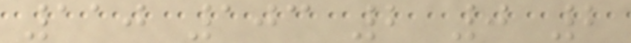110 103 2 0 2
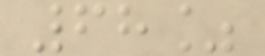68%
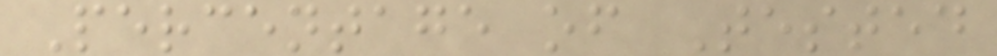Percentage of Tested
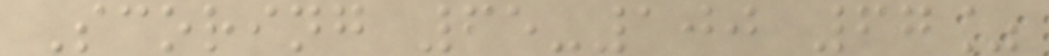Scoring 65-100 67%
